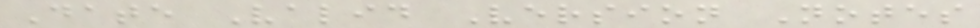Date Valid Version Notes
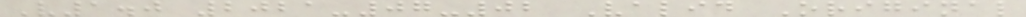V1.0 2021-07-02 Valid Original
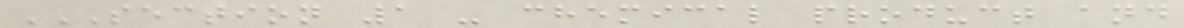SECTION 1 - CHEMICAL PRODUCT AND
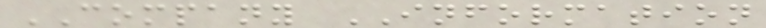COMPANY INFORMATION
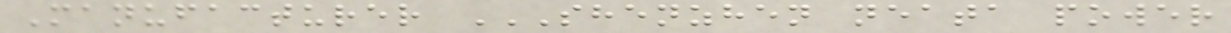Manufacturer SHENZHEN NEATA POWER
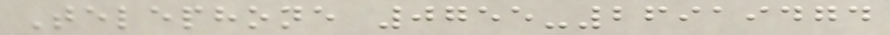Telephone 0755-26919474
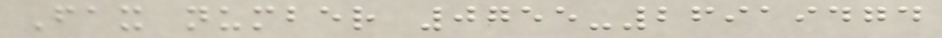Fax number 0755-26919474
